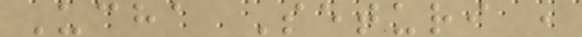Ucha Seturi ,
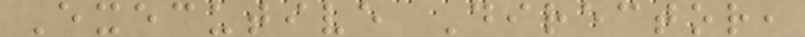Executive Director,
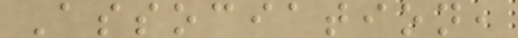Association,
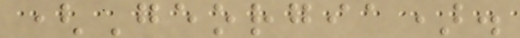(Georgia).
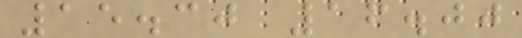15.30 16.00
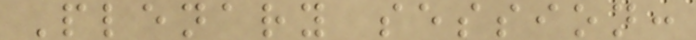Plenary session:
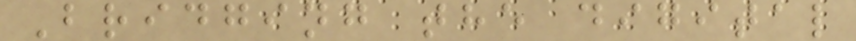Bridging the digital
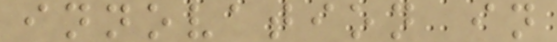innovation in
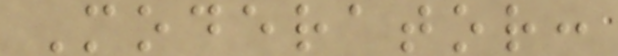Moderator:
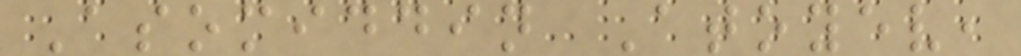Asomiddin Atoyev,
